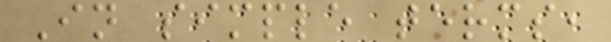In simple terms,
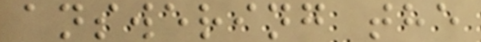answering the
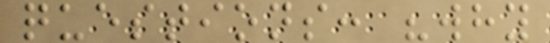questions: "why
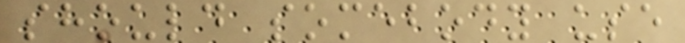should somebody use
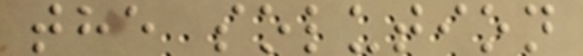the solution
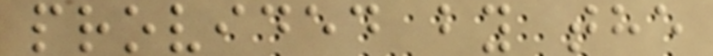provided by the
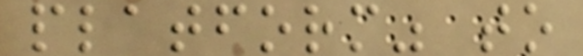platform" to
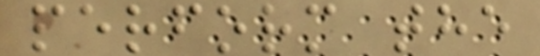perform the
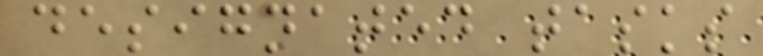designated tasks
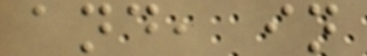and, in
